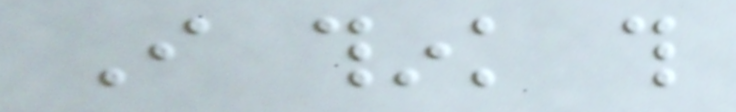I think this
